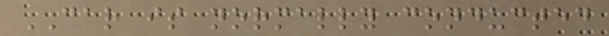CAR is normally conducted
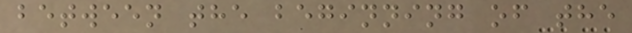between the beginning of the
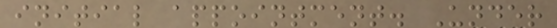initial appointment. Under
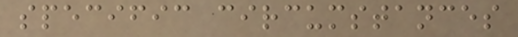specific circumstances
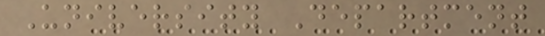University Department
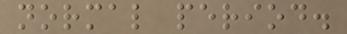normal period.
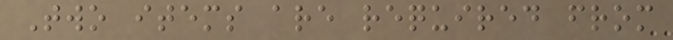Two items are required from
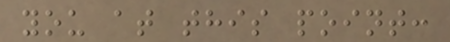you at this point:
